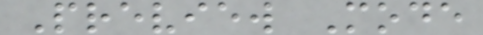Preview Mode
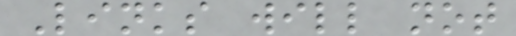Links will not
